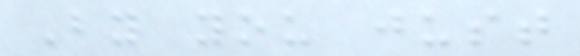By you just
